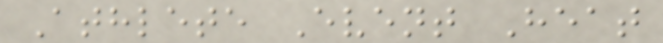Athlete Event Heat
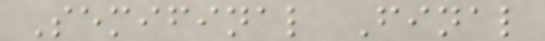Semifinal Final
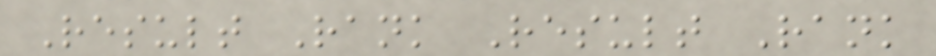Result Rank Result Rank
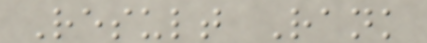Result Rank
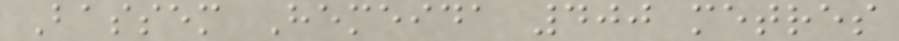Bassem Hemeida 400 metres
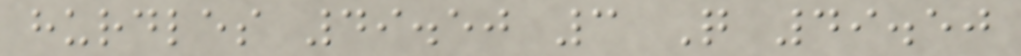hurdles 49.50 3 Q 49.50
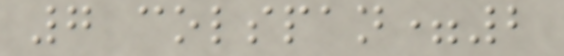7 colspan=2
